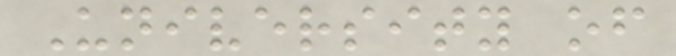University of
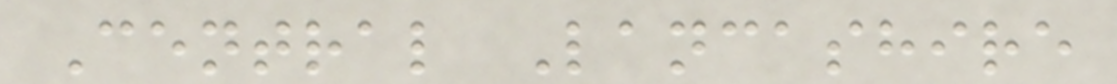Central Lancashire
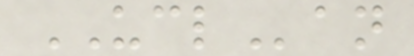UCLan
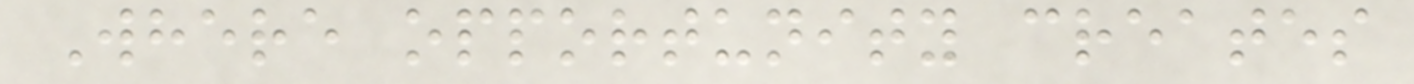Where opportunity creates
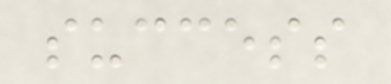success
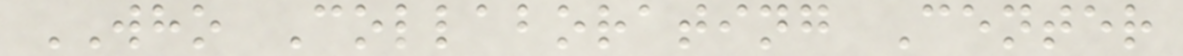WHO Collaborating Center
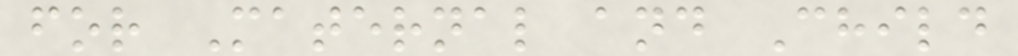for Maternal and Child
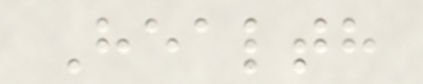Health
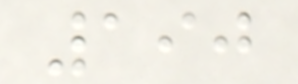190
